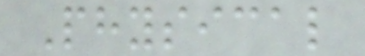Physical
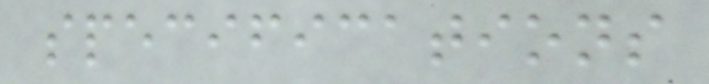specifications
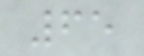65
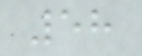58
